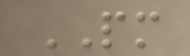PM
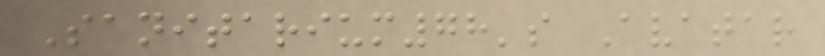Sanitarium78's Avatar
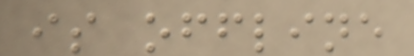is offline
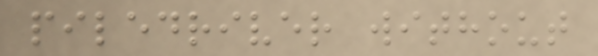piledriver without
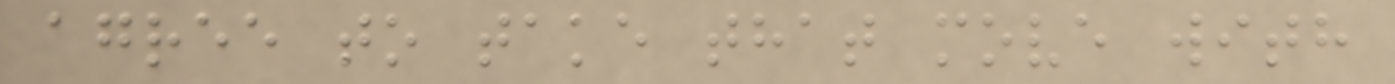agree to take that move with
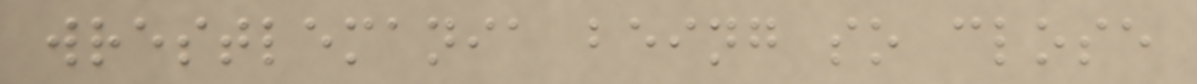wrestlemania being so close
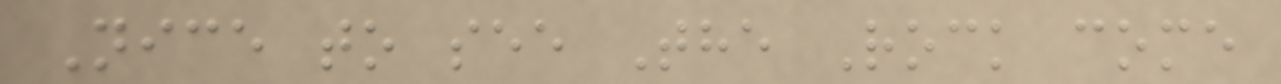Nice to see The Rock come
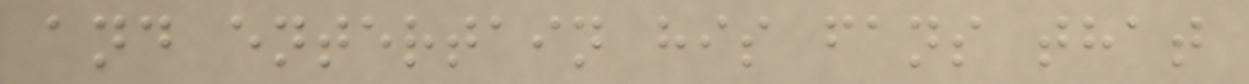and entertain his fans that
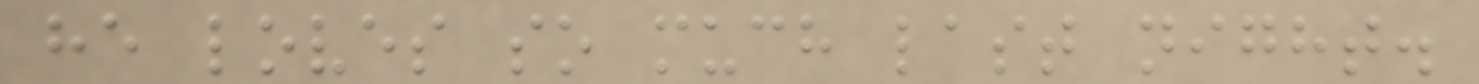he loves so much last night.
